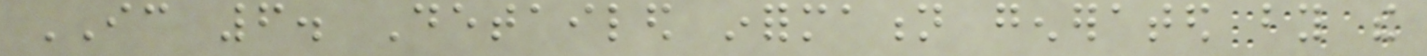IC 6. Detailed information generated by the
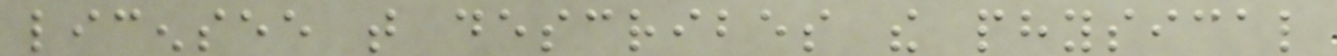licensee that describes the physical
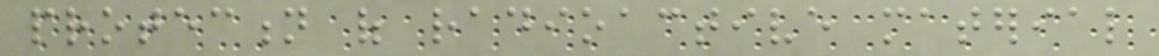protection of radioactive material
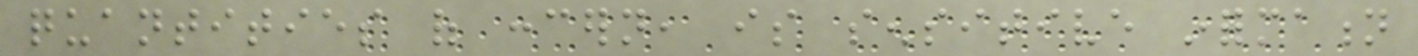quantities of concern, is sensitive information
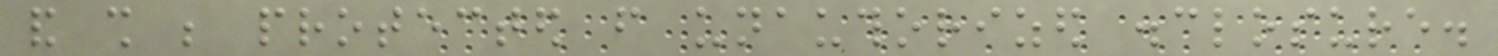and shall be protected from unauthorized disclosure.
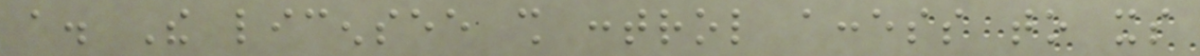a. The licensee shall control access to its
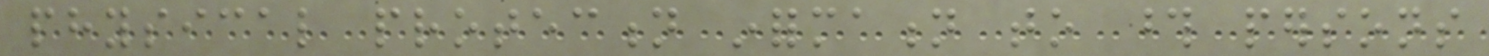physical protection information to those persons
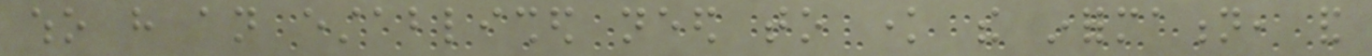who have an established need to know the information, and
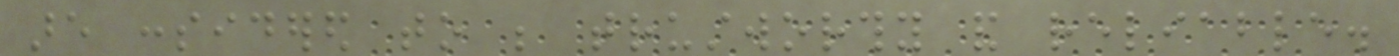are considered to be trustworthy and reliable.
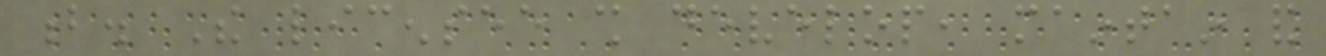b. The licensee shall develop, maintain and
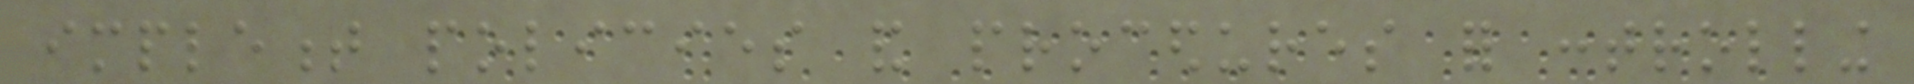implement policies and procedures for controlling
